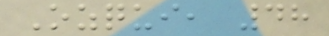Ozqui, 48
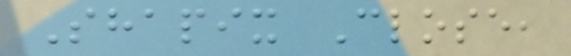Shapix Close,
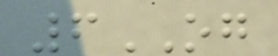6OG
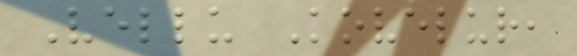Vellu Kovelur,
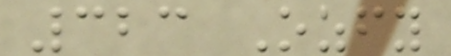323 Ozfy
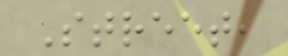Street,
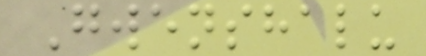Gwenshalu
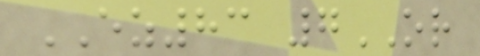EZ83 7OR
